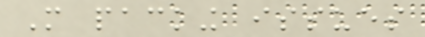More packing issues
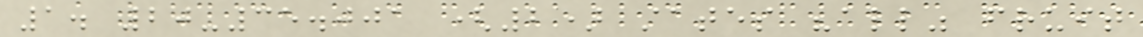1. 20-35.001 (2) states "all" fruit
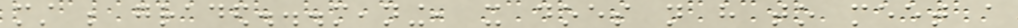must be graded...meaning, it does not have to meet a
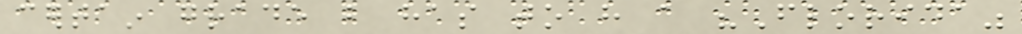certain grade but has to have a "Florida"
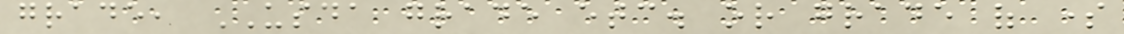grade, USDA grade etc. or grade of some
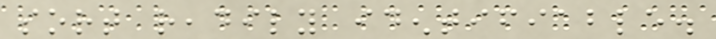sort readily identifiable.
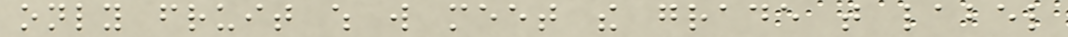only fruit which will meet the grade that label
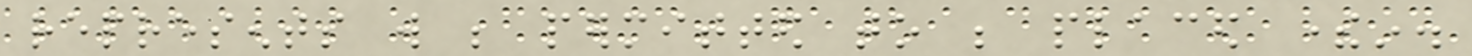represents will be permitted to be placed therein.
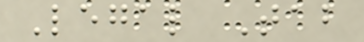Legal Tab
